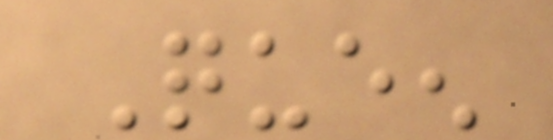Queen
